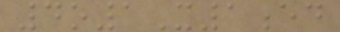4o1X1ed
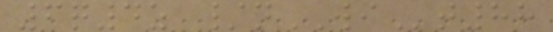6q4z /nWIt88
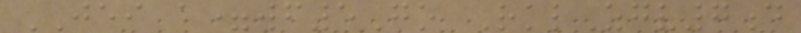JEI a=wf5Go RklZgv7d
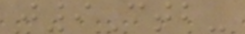j9Ctb-
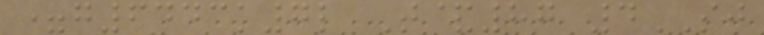=g6443k7l T&87 4SJ
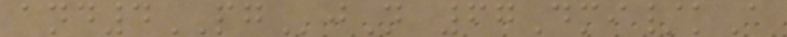and4PGjN 67Dmi/kA
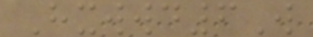Hxwwd6W
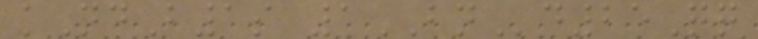kNdB1s 1BNd25Qq
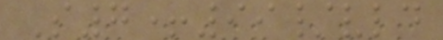S7+99/vld
